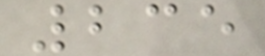235
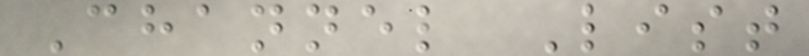Channel List
